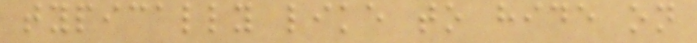typically like to hide on
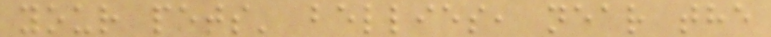your pets' bellies, near the
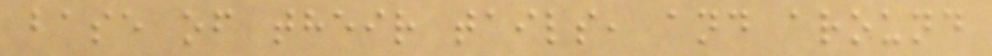base of their tails, and around
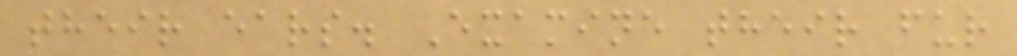their ears. Examine their fur
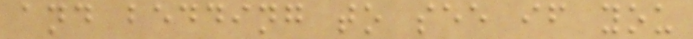and bedding to see if you
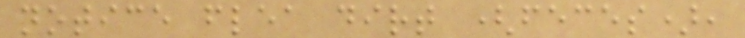notice flea dirt (feces),
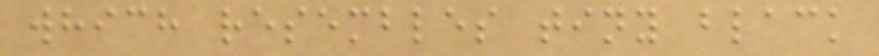which resembles tiny black
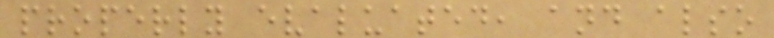properly evaluated, and also
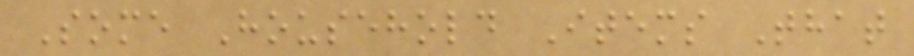Some Household Items That
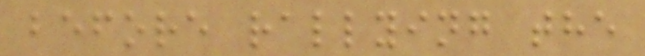before rallying the
